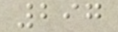297
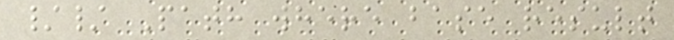// Path where base result
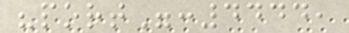"port":4444,
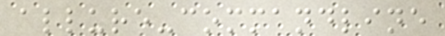allure-commandline
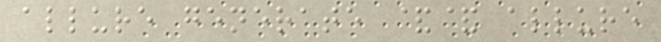allure generate && allure
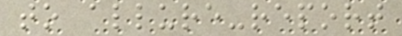to allure-report
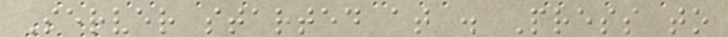Server started at . Press to
